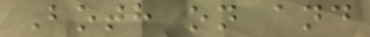Both on and
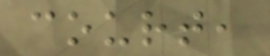court,
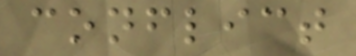conflict
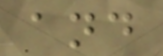and
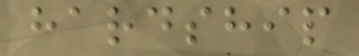hardship
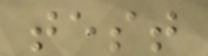test
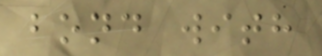bond with
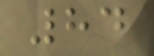84
